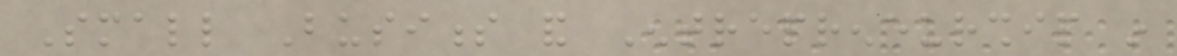Small Business and Entrepreneurship in
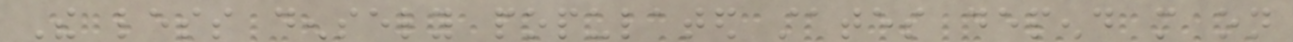The less densely populated states depend more on
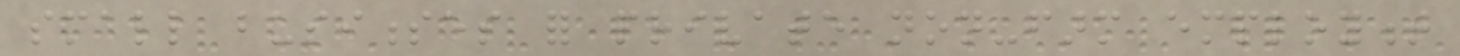small businesses for private non-farm employment
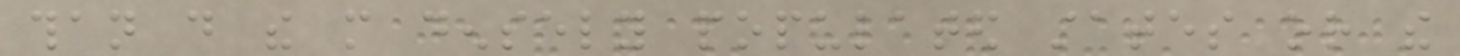than do the more densely populated states or the
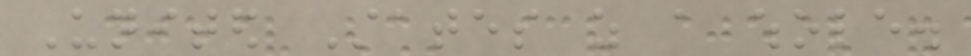United States as a whole.
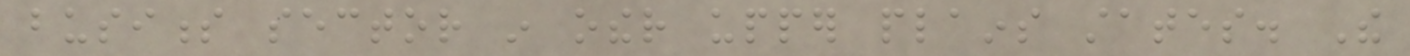business sector in other upper plains states. The
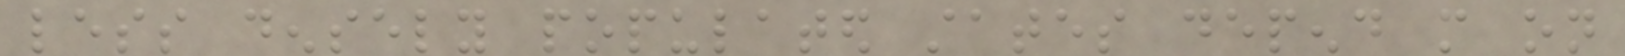less densely populated states depend more on
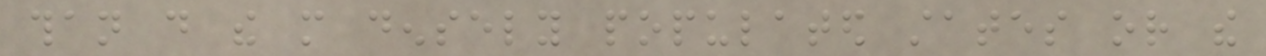than do the more densely populated states or the
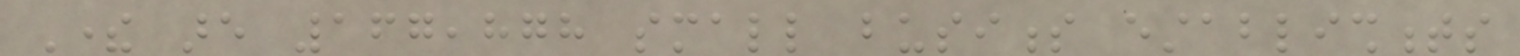There are 167,878 small business establishments
